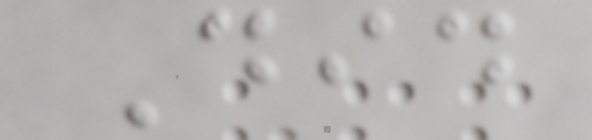Did
